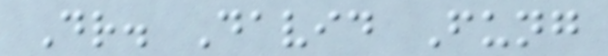Dr. David Fung
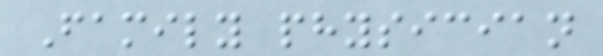Family physician
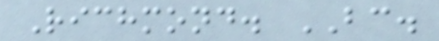Richmond. BC.
